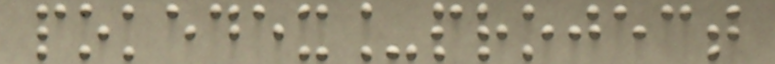pokedex_project
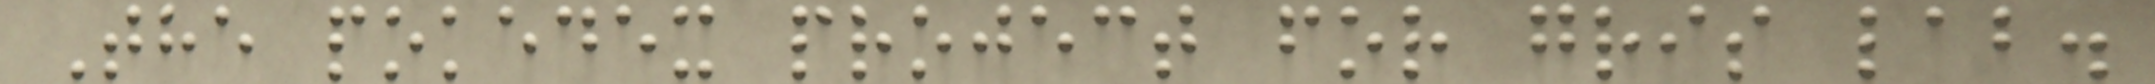The pokedex project for gris lab.
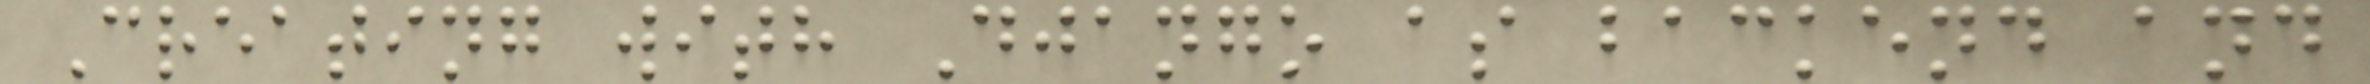Creating with Django as backend and
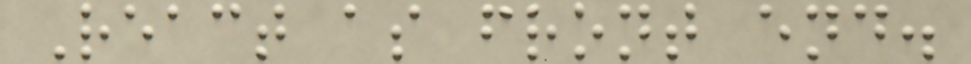React as front end.
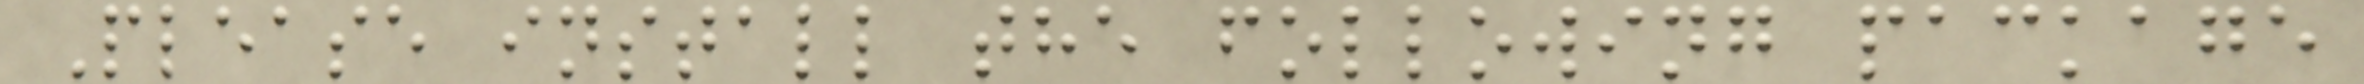Please install the following package
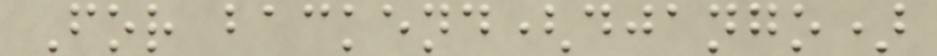For backend(django)
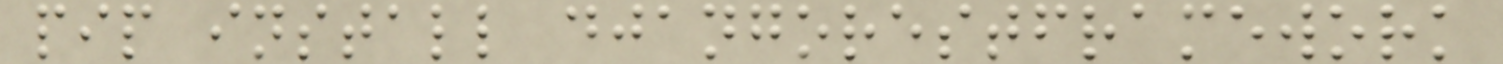pip install djangorestframework
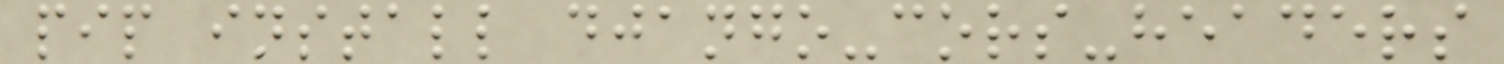pip install django-cors-headers
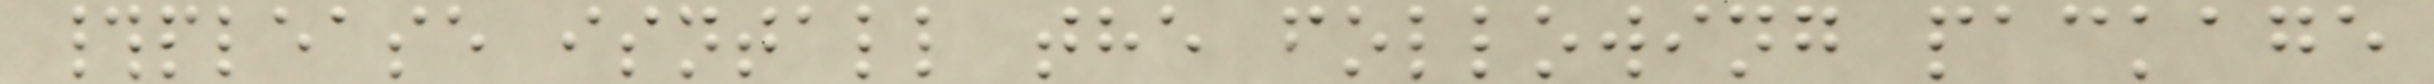#please isntall the following package
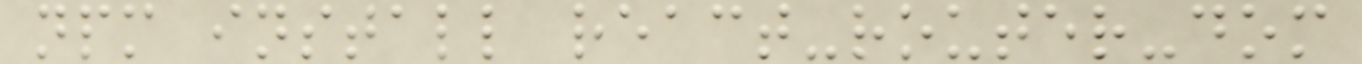npm install react-router-dom
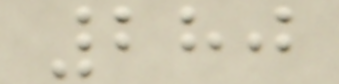280
